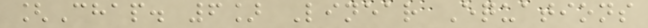[Chap. 6] Linear Equations
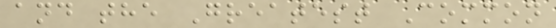and the Greatest Common
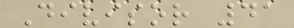Divisor 41
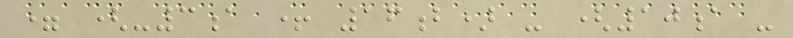= (-3a + 16b) - (10a -
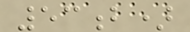53b)
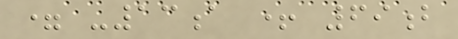= -13a + 69b
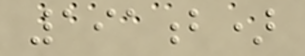191b)
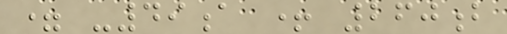= -49a + 260b
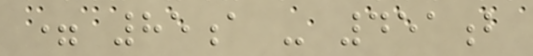= 85a - 451b
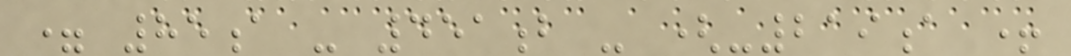= 85a - 451b - (-219a +
